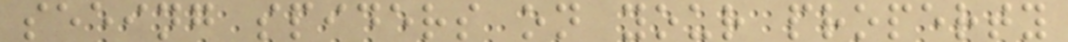seeing spiders on your property
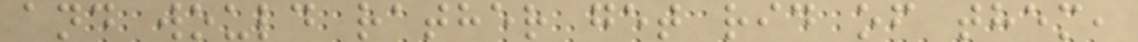and would rather get rid of them,
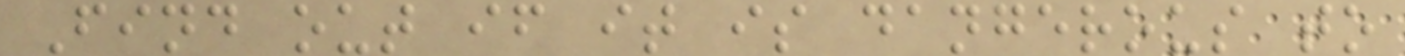Find out if it is dangerous to
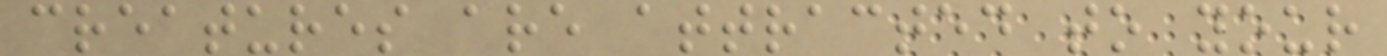creatures are attracted to your
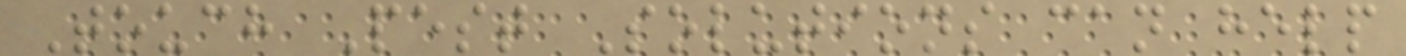Touch Pest Solutions can help
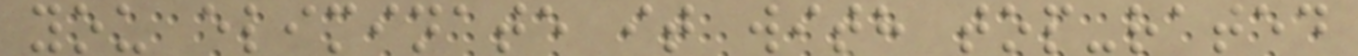you eliminate it with top-rated
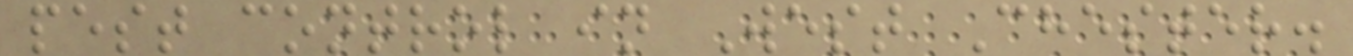pest control in West Chester.
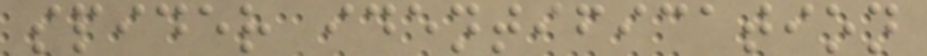spider identification
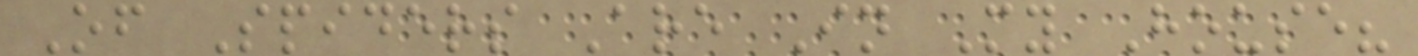Of Spiders Are In My House?
